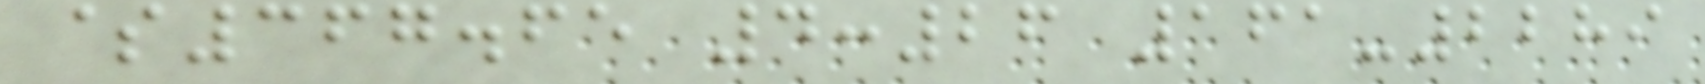$367.65 4:26 161-2289
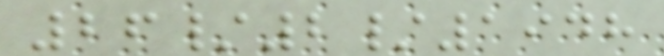26/2/1948
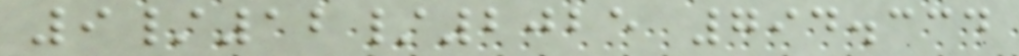9/12/2025 794.334
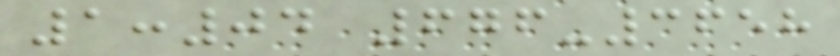1:04 676-3658
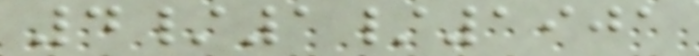4/1/1901
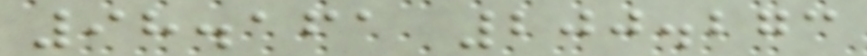98.161 200.273
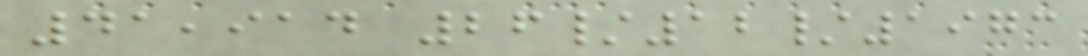41,914 26/12/1973
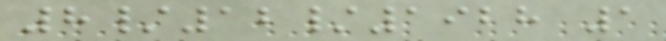8/12/1928 1
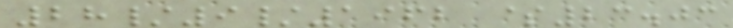28/9/1962 $23.03
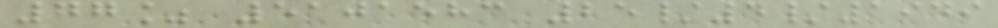77% 5101583 25/4/1949
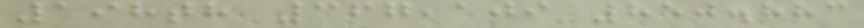198th 367,109 850.883
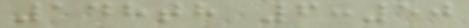148th 6:50
